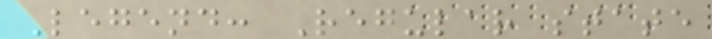Legend: Regular state
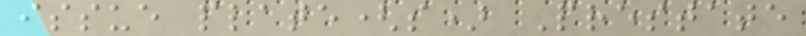issue plate(s) Prestate
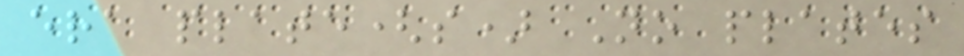era plate(s) No plates
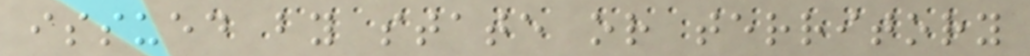issued by state or territory
